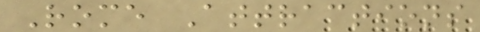Rome Attractions
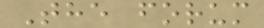The forum
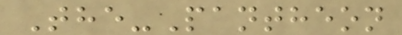The-Pantheon
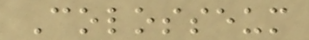Colosseum
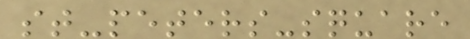st-peters-square
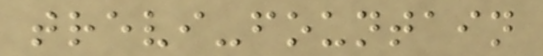trevi-fountain
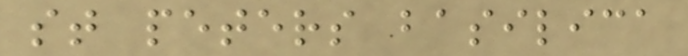st peters basilica
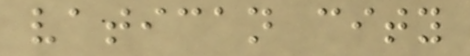vatican city
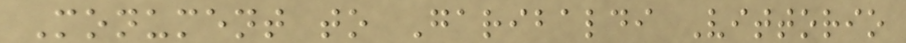Monument to Garibaldi Vittorio
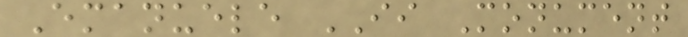Emanuele II Monument
